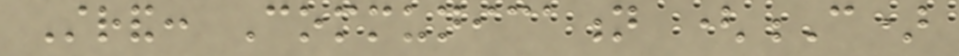Strand: Communication (C)
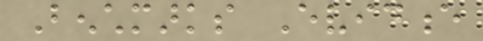Benchmarks Evidence
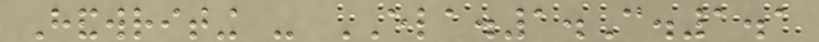Handwriting - ELA.1.C.1.1
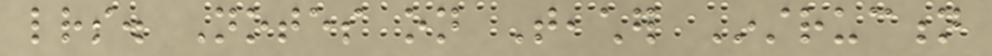letters. Notes on Teacher Instruction
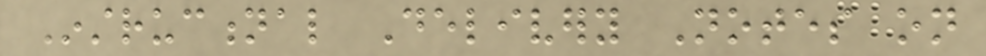Instructional Delivery Notes on
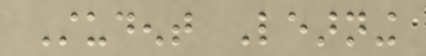Student Learning
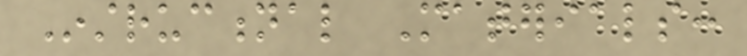Instructional Materials:
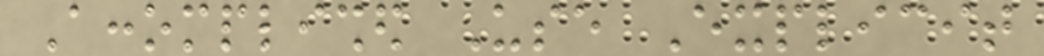Accomplished Use Explicit
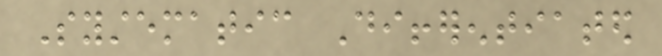Systematic Differentiated
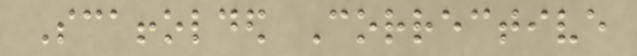Scaffolded Corrective
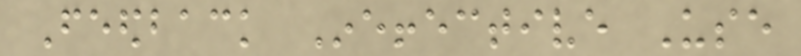Feedback Ineffective Use
